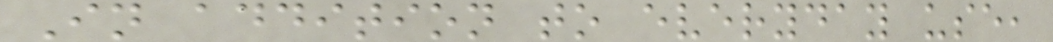In addition to everyday use,
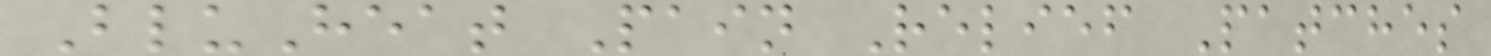BluHeat Pain Relief Patches
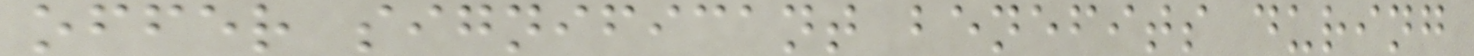offer significant benefits during
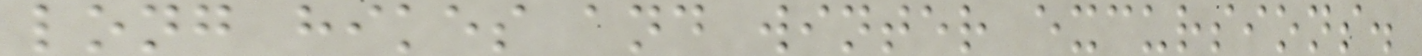long hikes and winter excursions.
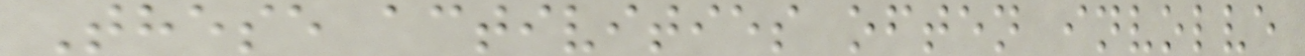These activities often involve
